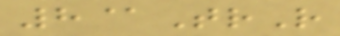8@TrR
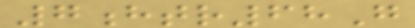7htr68G
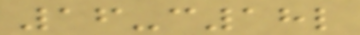16-c18l
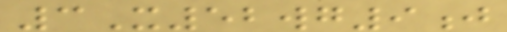3X52wg9j
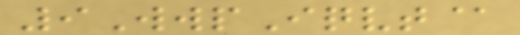9WwpIqvt@
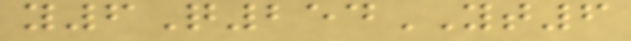y6Q254YT6
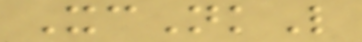XcNkL
